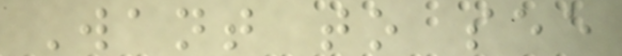Want to see
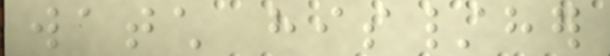watch his/her
